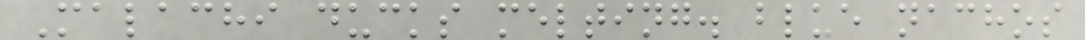Malachi ducks melting. blue nachos
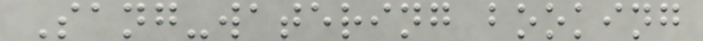Sang-watering booking
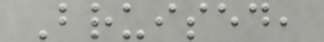Bruised,
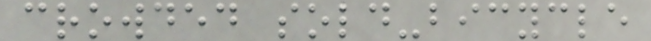crowded sold-bicycle
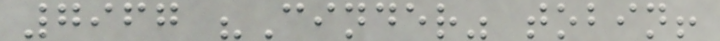7967 "Cinder" tobin!
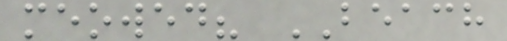meowed? BEACH
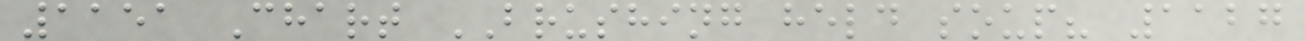1151 Chart BRUSHING held soup? 1127
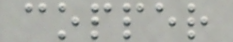copper
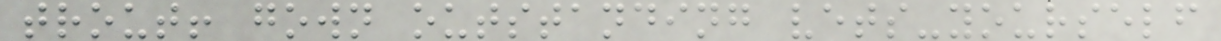trout! gown outstanding vets-yourself
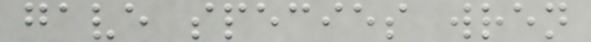gave species wren
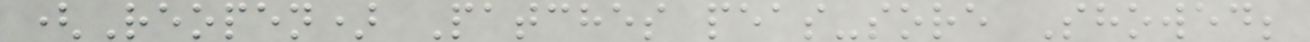(Reopen) Patches peas-sore Showed;
